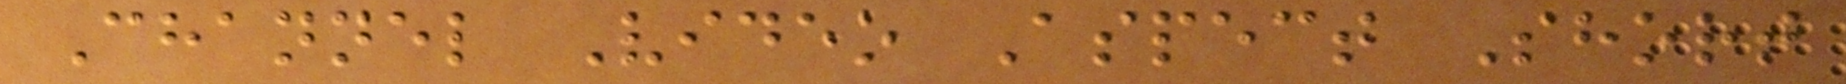Channel Video Aspect Short
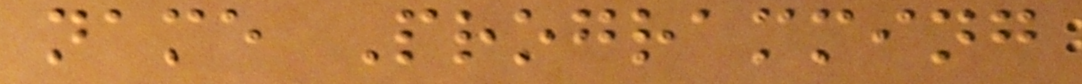name Programming
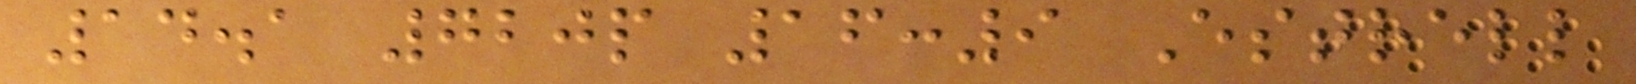14.1 720p 16:9 Estrell
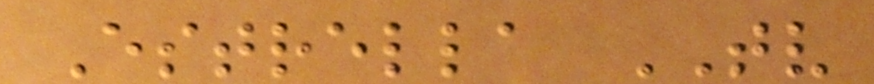Estrella TV
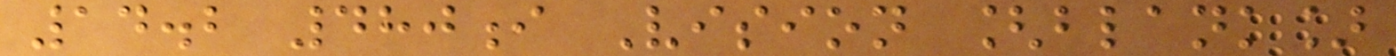14.2 480i Vision [blank]
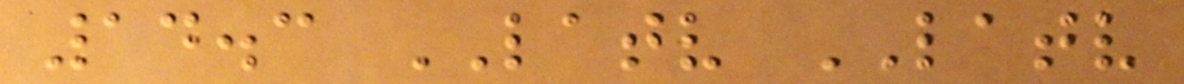14.3 LATV LATV
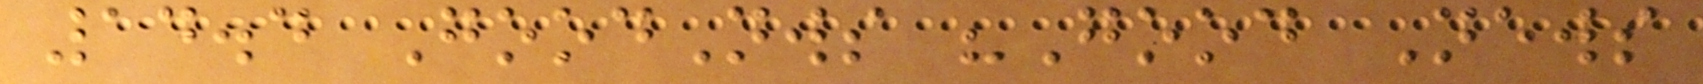14.4 GoodNws "Good News
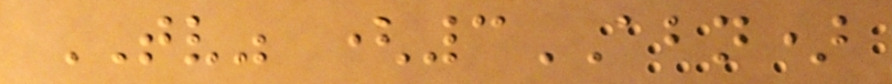TV" (3ABN)
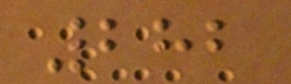282
